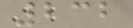232
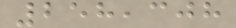258,308
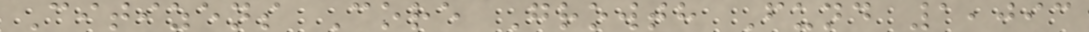Citizens Core Growth Fund 1,093
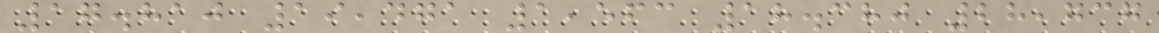17.810 19,471 1,563 18.380 28,737
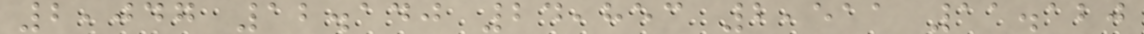2,047 12.140 24,853 2,511 11.120
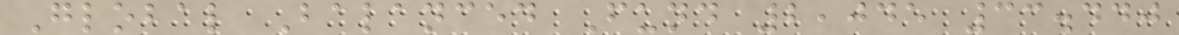Global Balanced Fund 2,045 33.440
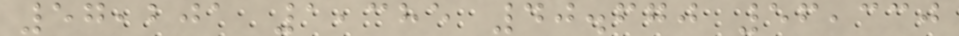57,201 1,385 40.670 56,330
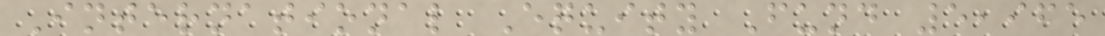International Equity Fund 5,965
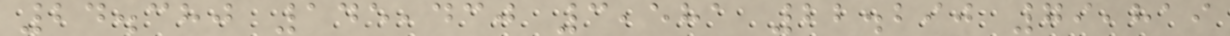24.380 145,430 3,581 22.290 79,819
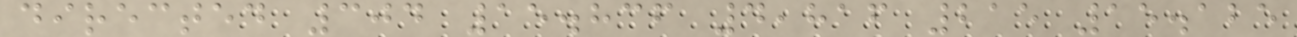directed 304 15.836 4,816 215 15.125
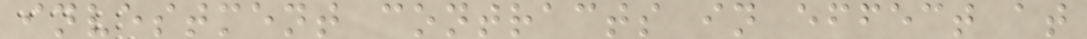investment contracts in effect at
